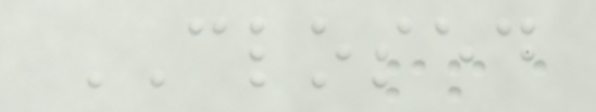CLOSED
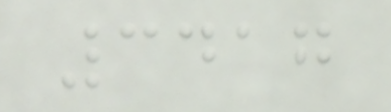3417
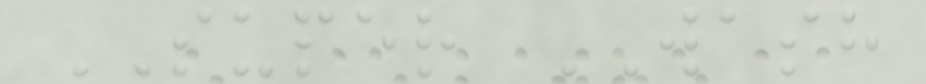SUPER WASH
